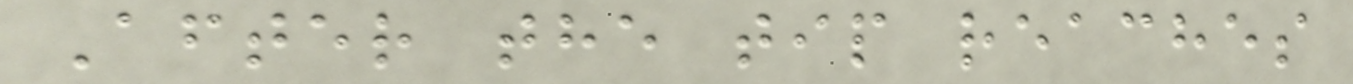After the tip reaches
